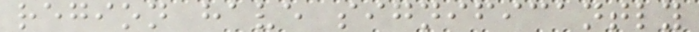region have significantly
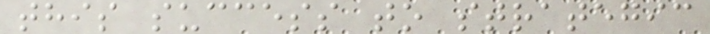this success to strategic
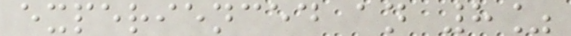experienced an 8%
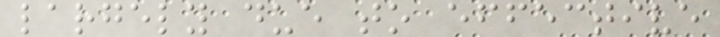largely due to effective
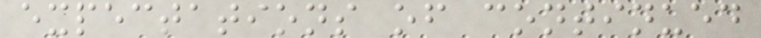expectations of continued
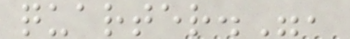quarter.",
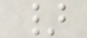}
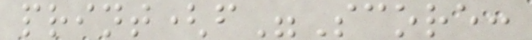print(f"Score:
